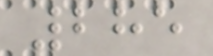285
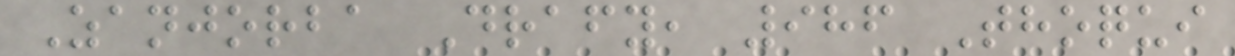Zanjorba Drafy, 986 Thoqui
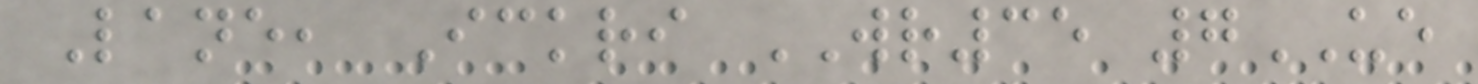Lane, Ickri WR35 7UE
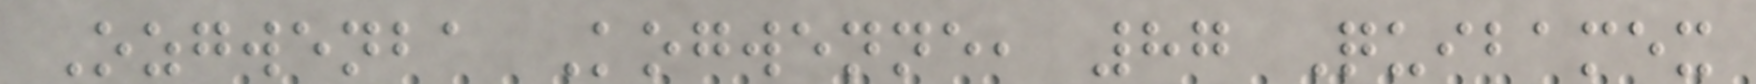Ozgwenba Kogwenne, 87 Quibamex
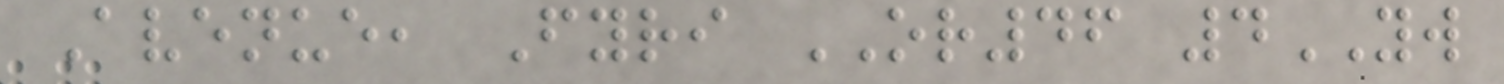Avenue, Fyri OR46 4YW
